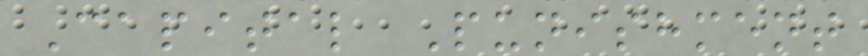Capital Punishment
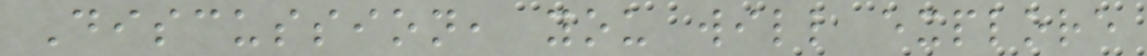Discussion, you will explore
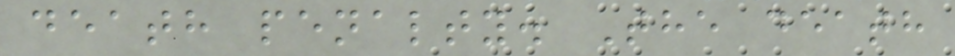death penalty. The death
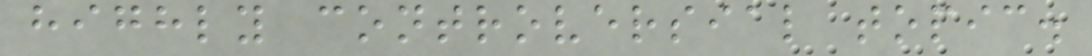highly controversial topic.
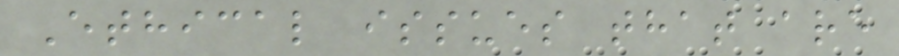Ethical issues that are
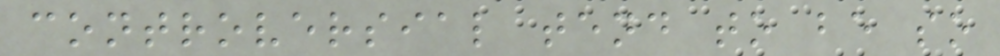controversial tend to be so
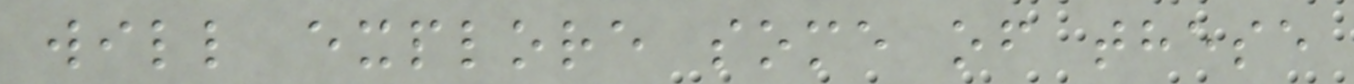will explore some of these
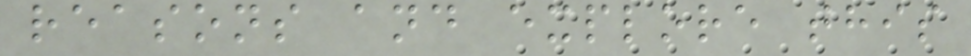reasons and explore this
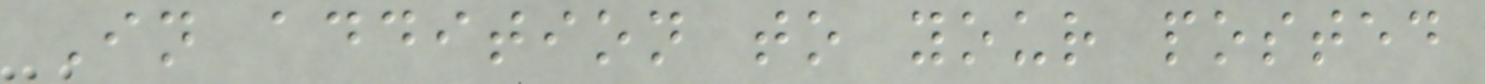In addition to your posted
